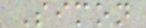Simon
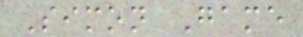Simon Game
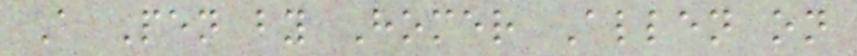A Pen by Homer Allen on
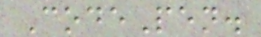CodePen.
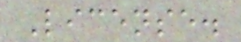License.
